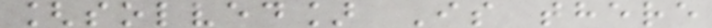[solved] Is there
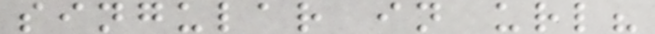singular in url?
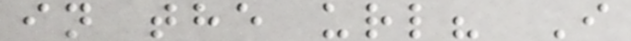in the url? I
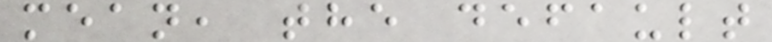mean, the default
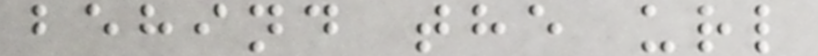behind the url
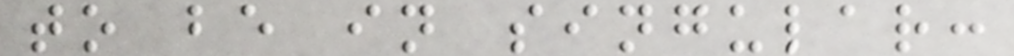to be in singular:
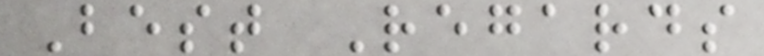Best Regards
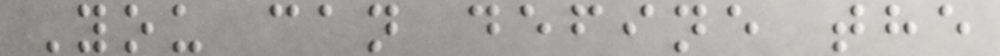You can define the
